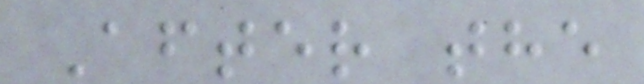After the
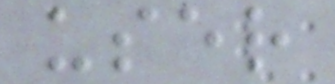user
